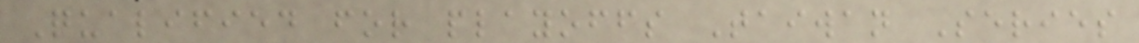Qualified for playoffs Taiwan Series
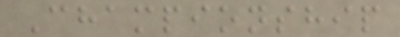Championship
